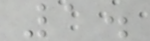1.
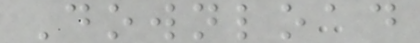Download
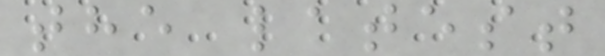the latest
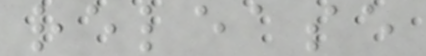release
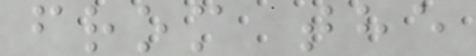from the
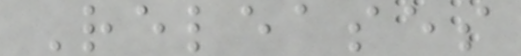Releases
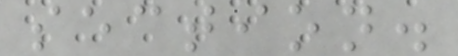section.
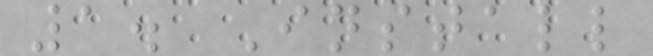1. Install
